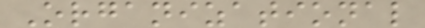Organizational
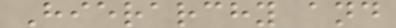Hierarchy and
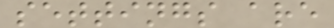settings are
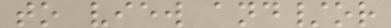to view and/or
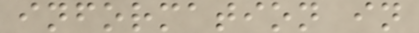information in
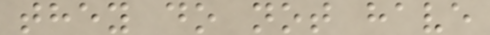they do not have
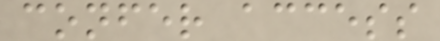confer access
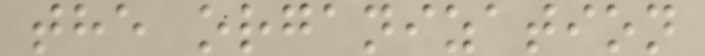the organization
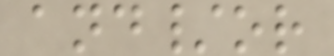and/or
